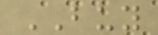BUY
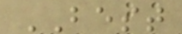BEST
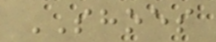SHOES
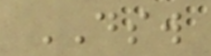DSW
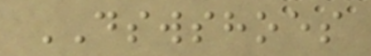DSWSHOES
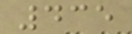435
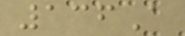136A
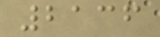2136
